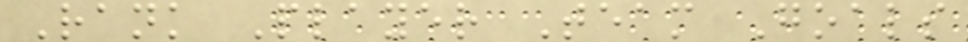Rank Player Team Goals
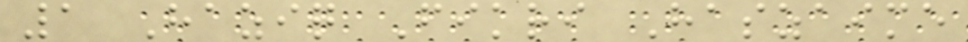1 Haziq Fikri Haszaime
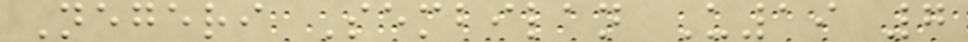Negeri Sembilan U19 7
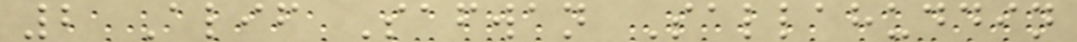2 Alif Safwan Sallahuddin
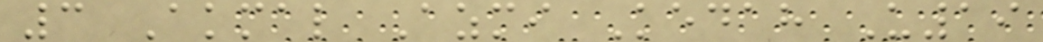3 Akmal Azmi Kedah U19
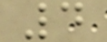4
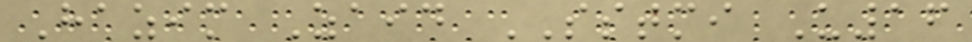Hazim Zaid SSTMI U16
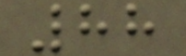88
